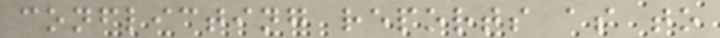conflicting reports as to
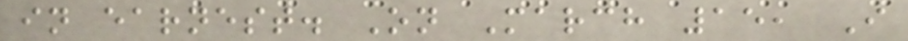in earnest. On March 15, I
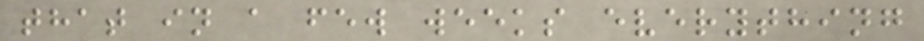that in a few weeks everything
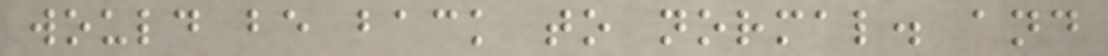would be back to normal. and
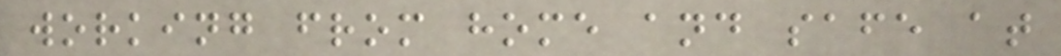working from home and safe at
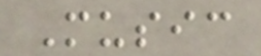Music
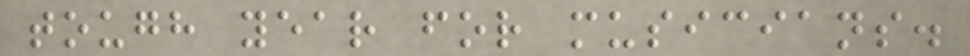tough year for musicians.
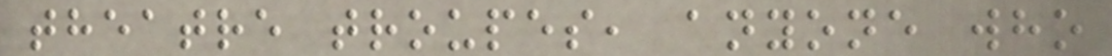theatre troupes, anyone who
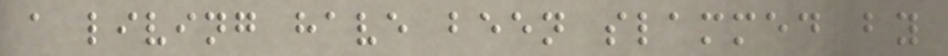a living have been slammed by
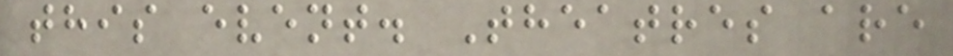this event. Theatres are
